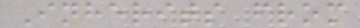Inherits from
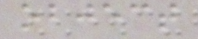object
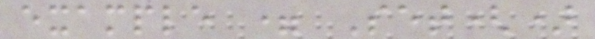example = Set()
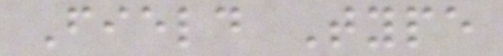Field Type
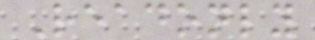Readonly
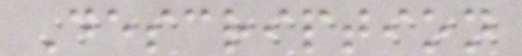Description
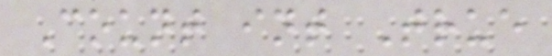Count int True
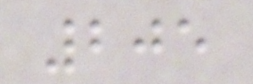205
